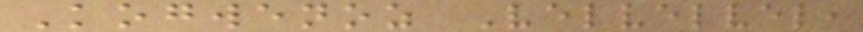Kogwenoz Velvelvel,
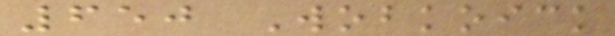650 Wobkoick
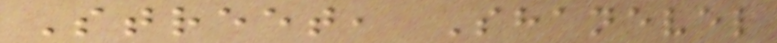Street, Shanevel
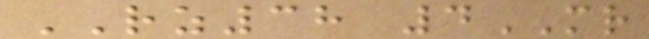RZ38 4MR
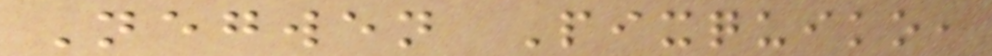Negwen Pixquiko,
